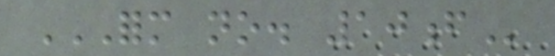FORM NO. 10F
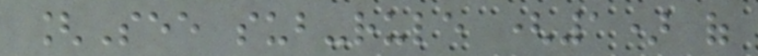[See sub-rule (1) of
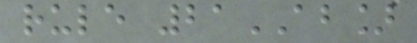rule 21AB]
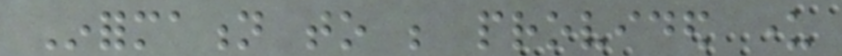Information to be provided under
